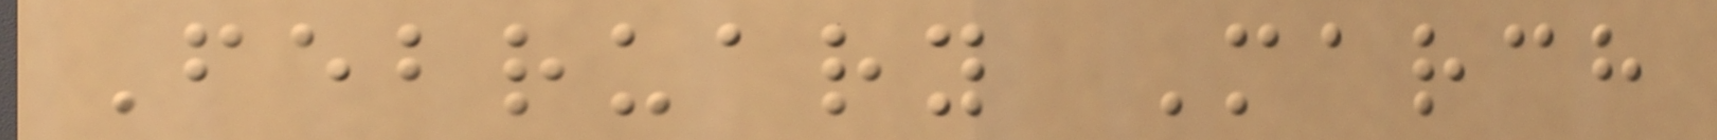February March
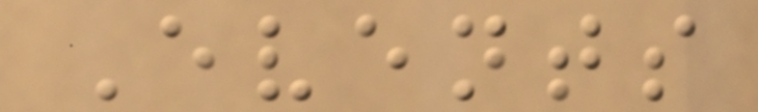Events
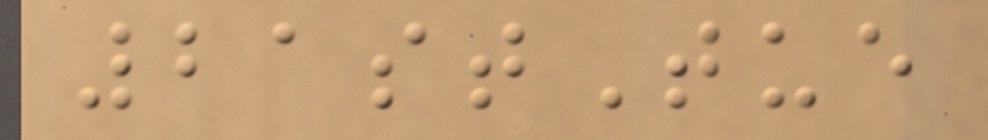21stTue
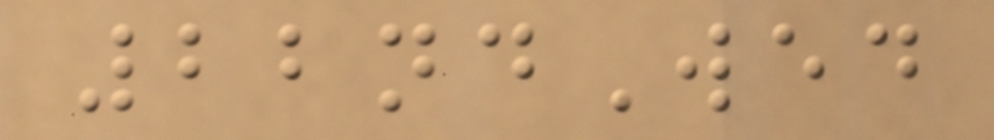22ndWed
